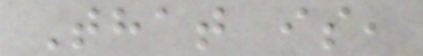That is,
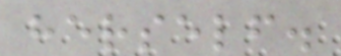herself.
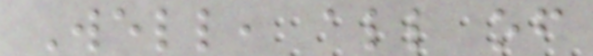Well, all of
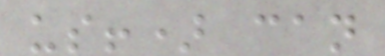us!) can
